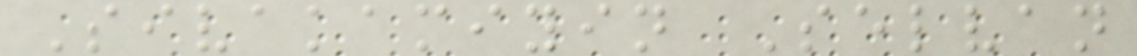Sivakamiyin Selvan
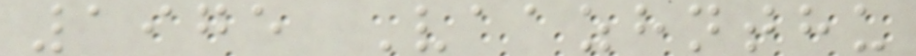1975 Vaazhnthu
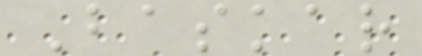Baskar
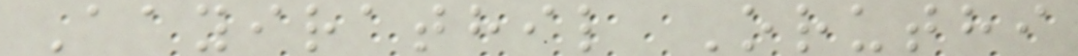Aayirathil Oruthi
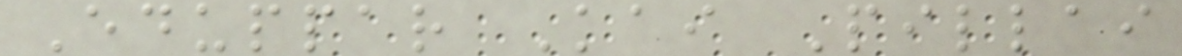Eduppar Kai Pillai
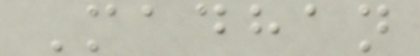Madhan
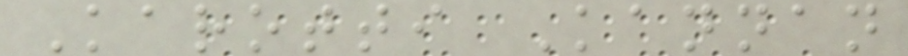Karotti Kannan
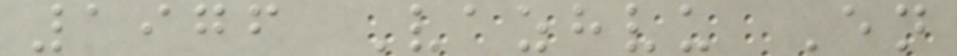1976 Vazhvu En
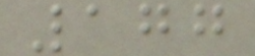177
